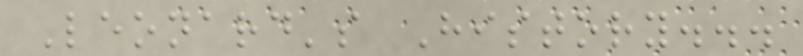Leonard's History...
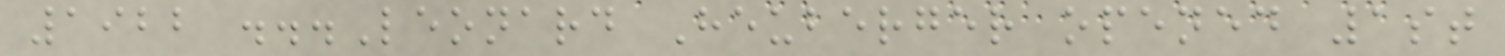1922 ...Leonard Heuberger opened 1st
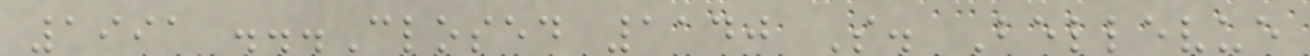1991 ...Closed 1140 S. Bellevue
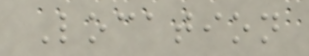Location
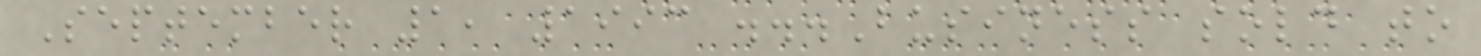September 1, 1993 ...Business sold to
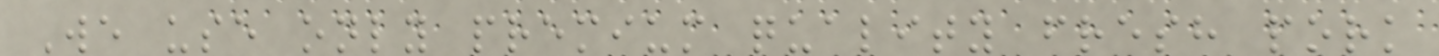We use only premium quality fresh pork
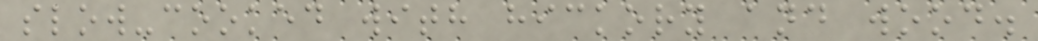slow-cooked with hickory and wood.
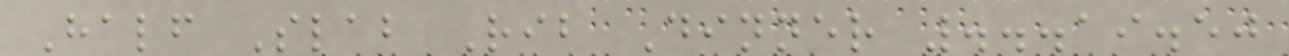Half Slab Rib Dinner ...19.50
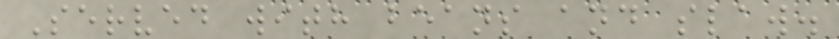Served with beans and slaw.
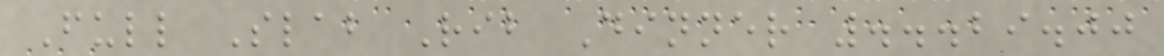Full Slab Rib Dinner ...29.00
